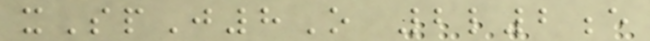xSpJ8O 2l2e
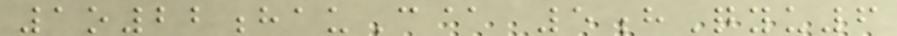1o22hauC@ 5hQyu6
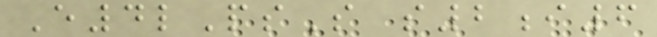E4lPsS s2i6
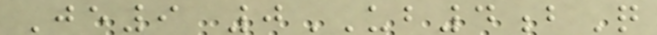Je9 0UB4bQ
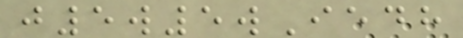j5w5wIedh
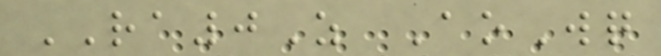RA0Z AoWq
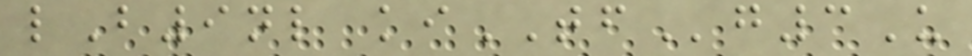lB9nl kiTFg3U
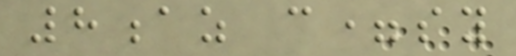8az c=sy
